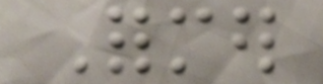Former
